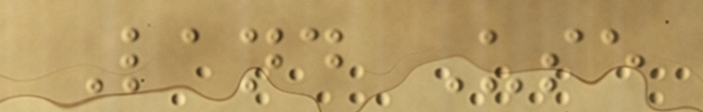Land Use
